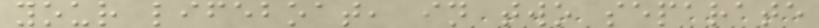your lifeboat, in two separate
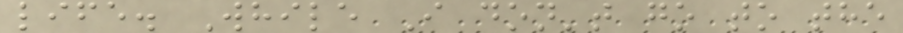life. While I don't go to the
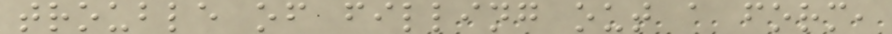trouble of filling out a form,
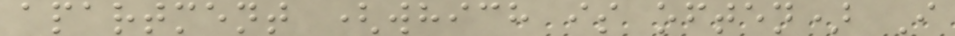apartment (which is often) I
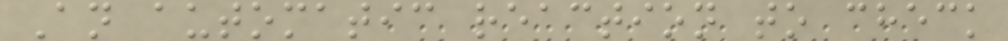An automatic reaction to check
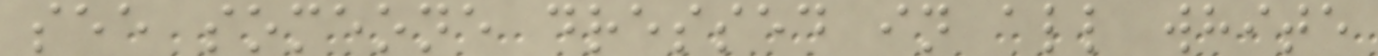see someone dressed in all white
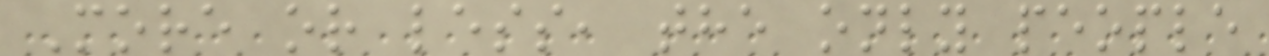More or less, the only people
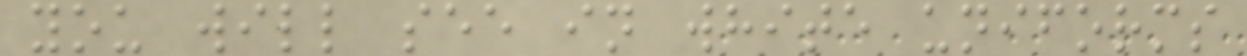you will see in white uniforms
